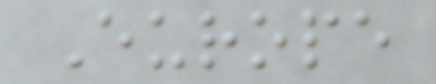Europe
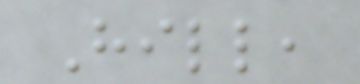Hill,
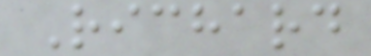Richard
